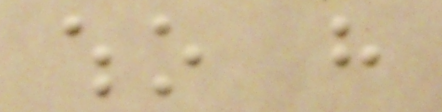who have
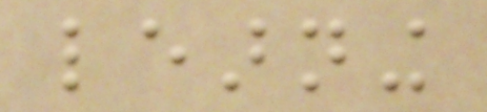learning
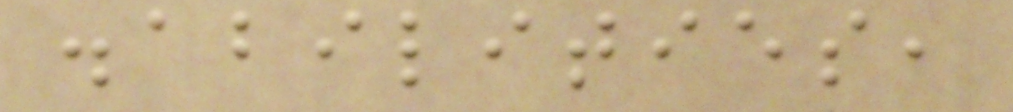disabilities,
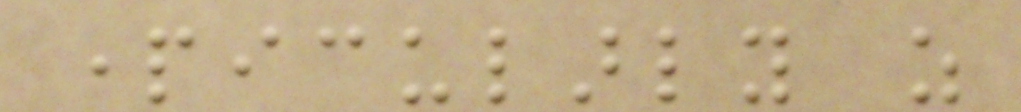particularly as
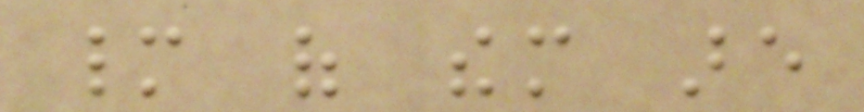many of them are
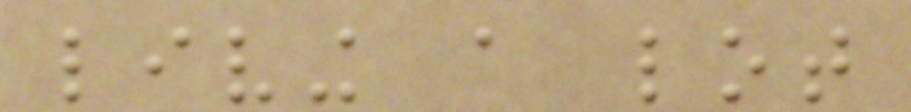living a lot
